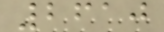2610
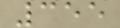355
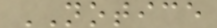NOTICE
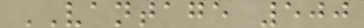VANTAGE 500
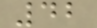42
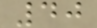40
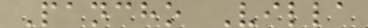Pancho Villa
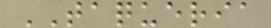TAQUERIA
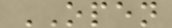OPEN
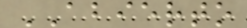ABIERTO
